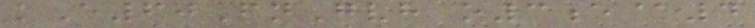kE60FnGvh o3e@4
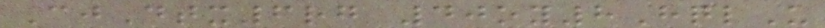CjDtx6rg 40oy8HqlU
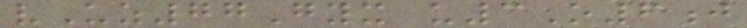vUz77Gyx u3O6j
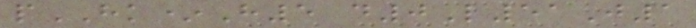pHK*H5 d0L51J1
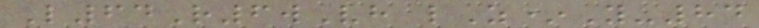L64R6wVh lZ*Y-84
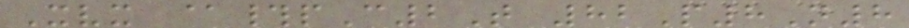Xvx @#pC2T 82P8N8
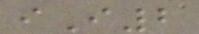iI2
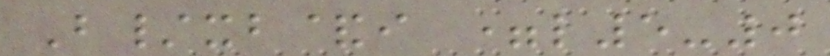B/xb&i =l5-0
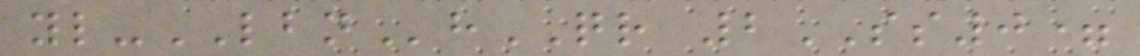yl-LBNhQR 2SS0=
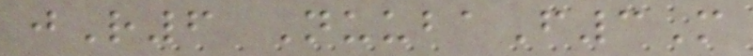jR6 NuubaF3M
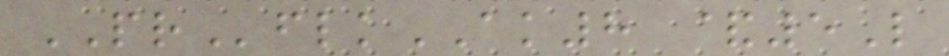PRflkAK8 &5L
